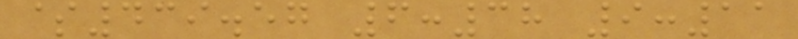$439.57 6:38 9:11
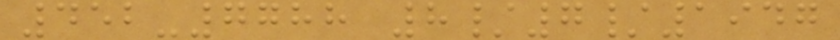452-7788 8/7/1947
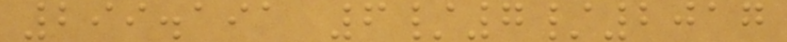299.191 6/7/2017
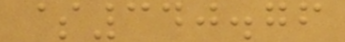$340.76
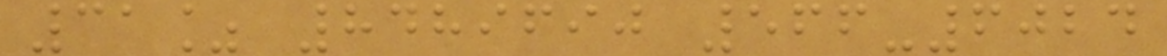31% 8489690 566-6024
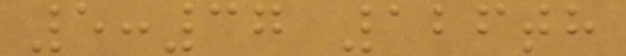5:37 126th
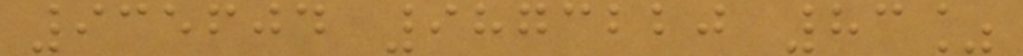935604 9873220 83%
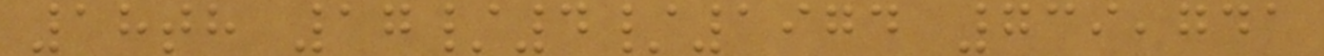18th 17/4/1974 739,741
